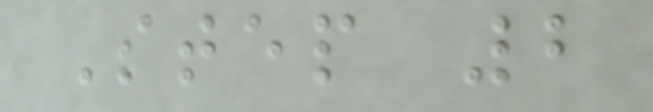Step 2
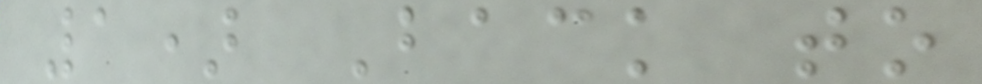1) Back to
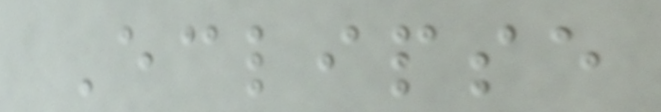Eclipse
